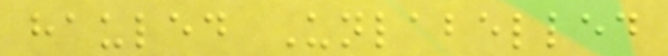hauled Unlabelled
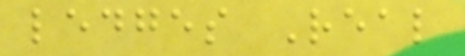ledges Real
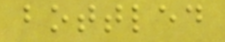bottled
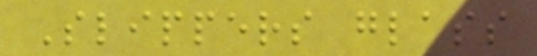Slippers glass
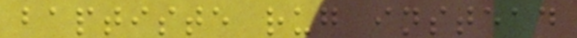baptiste rug instead
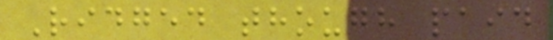Ridged though paid
